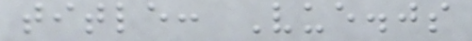title: Vue.js
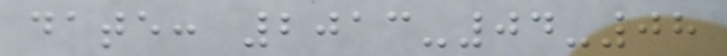date: 2013-04-08
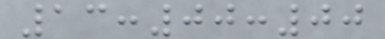13:00:00
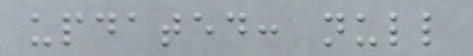updated: null
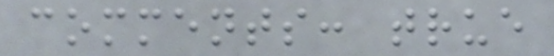comments: true
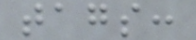tags:
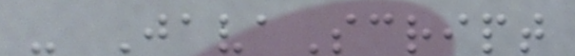- JavaScript
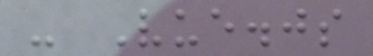- Vue.js
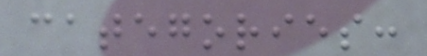categories:
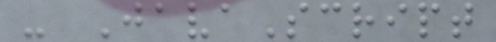- JavaScript
